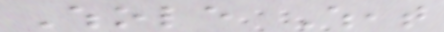Whole Wheat
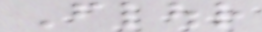Flour
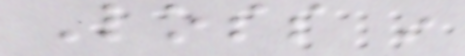Loss in
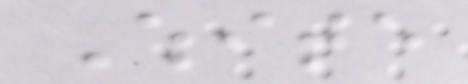White
